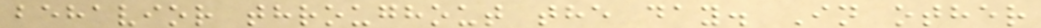behavior throughout the day. In other
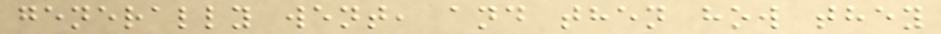generally went, and then how they
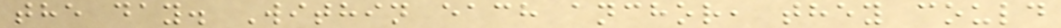the day. Within each anchor, they could
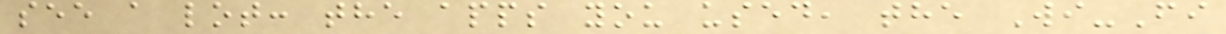see a lot: the apps you used, the Wi-Fi
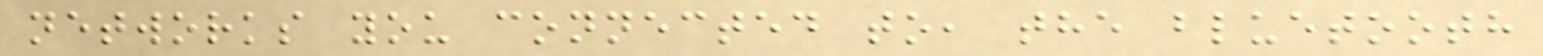networks you connected to, the bluetooth
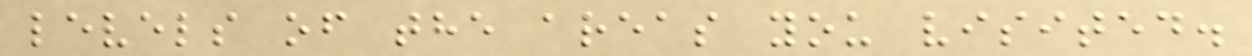levels of the areas you visited.
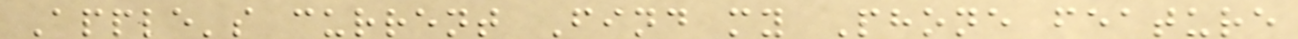Apple's current Find my Phone feature
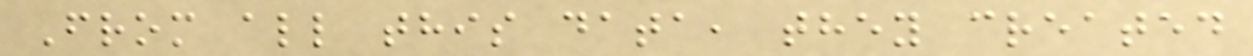From all this data, they created
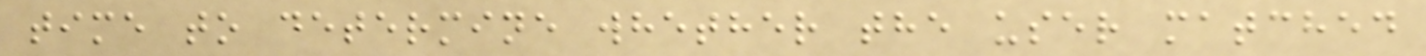time to determine whether the user matched
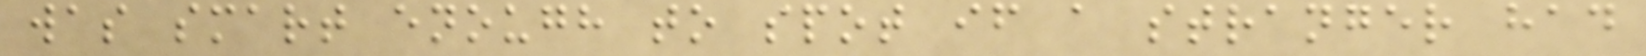was smart enough to spot if a stranger had
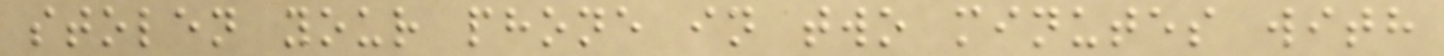stolen your phone in two minutes with
